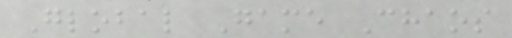Global Game Chaos
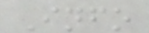Info
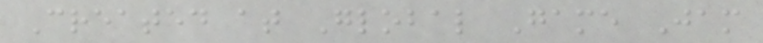Created at Global Game Jam
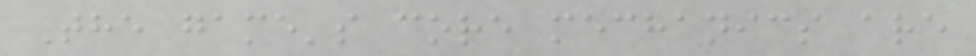The game's core mechanics are
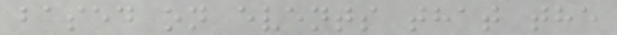based on events that the
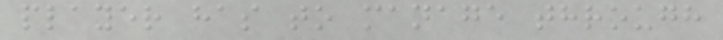player has to manage through
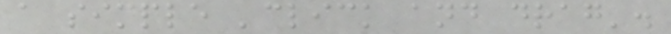a simple 'click and drag'.
